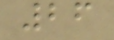26
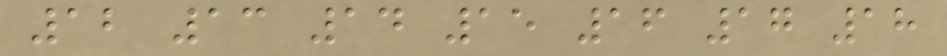12 13 14 15 16 17 18
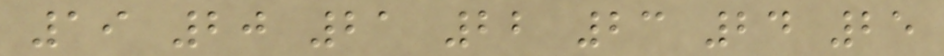19 20 21 22 23 24 25
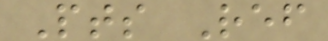Pts Ref
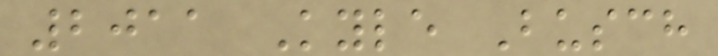2011 Kyle Busch
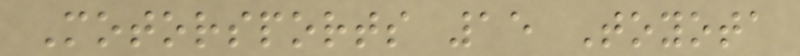Motorsports 15 Toyota
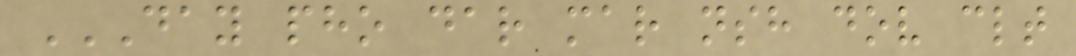DAY PHO DAR MAR NSH DOV CLT
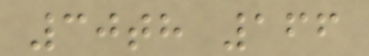30th 166
